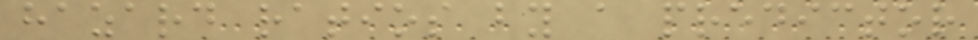hazard ratios by a predictor
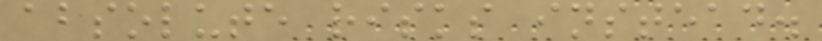absolute risks instead.
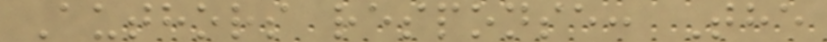Authors response: The
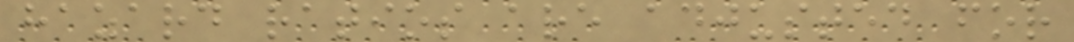hazard ratios are adjusted for
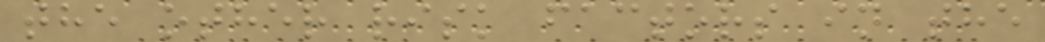the other risk factors in the
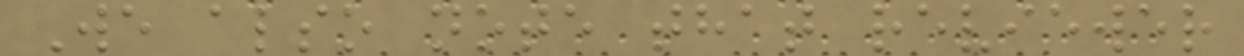We also note that reviewer
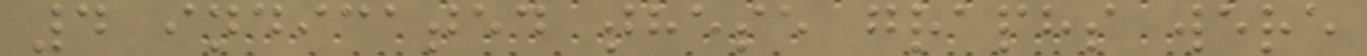4 indicated these graphs were
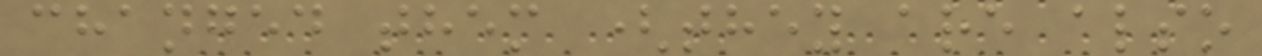changed them (they are also
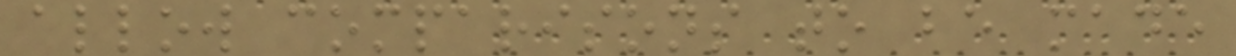allow comparisons to be made
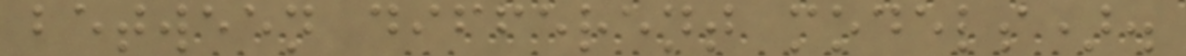between different models).
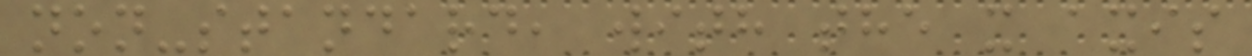non-standard, with the x axis
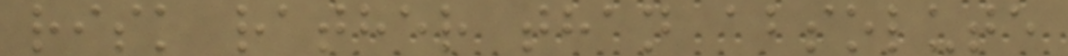risk rather than absolute
